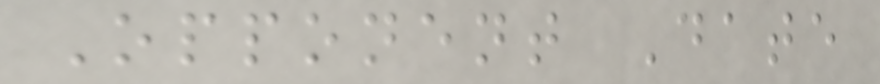Opponent Date
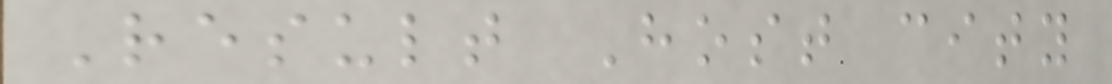Result Host city
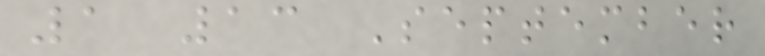1 13 September
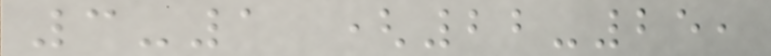3-1 (22-25,
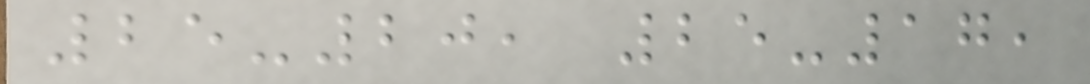25-20, 25-17,
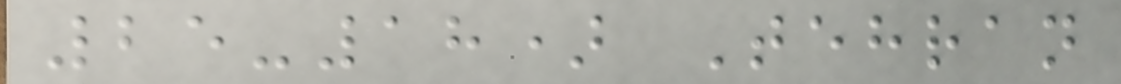25-18) Tehran
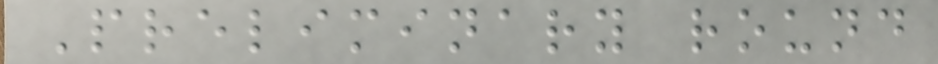Preliminary round
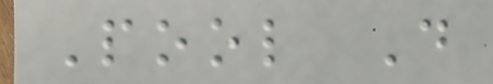Pool D
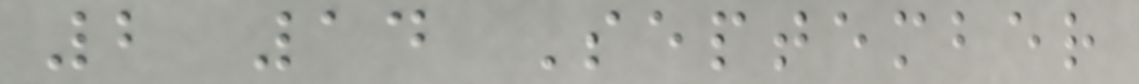2 14 September
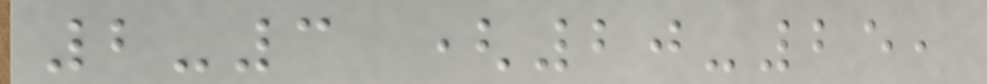2-3 (20-25,
